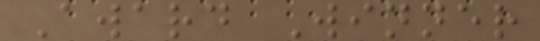Award Winner
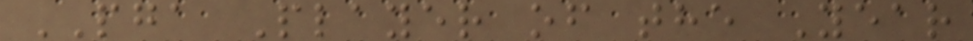PGA Player of the Year
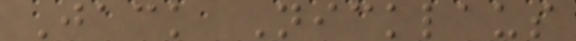Jack Nicklaus
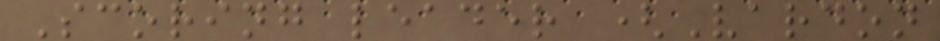Scoring leader (Vardon
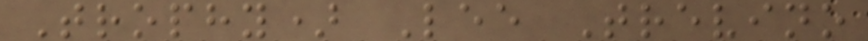Trophy) Lee Trevino
